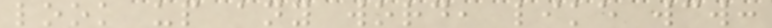look up any word, like wcw:
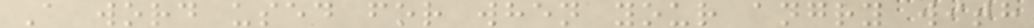A word used for when your angry with
